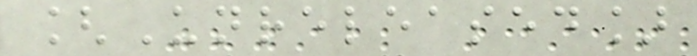[Unreleased]
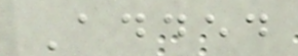Added
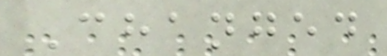Changed
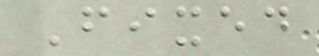Fixed
